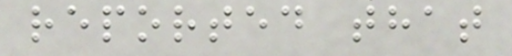reported that
